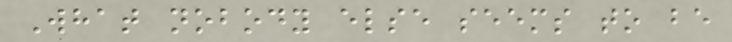What nobody else seems to be
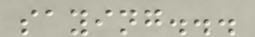saying...
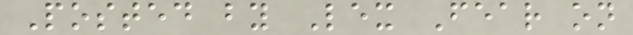Posted by Lex Fear on
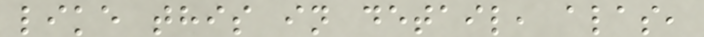like this in detail, alas,
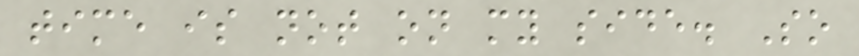time is not on my side. So
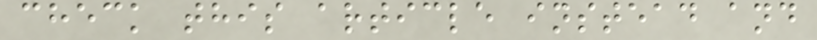check this article instead and
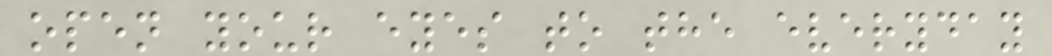open your eyes to the everyday
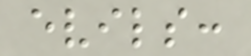evils:
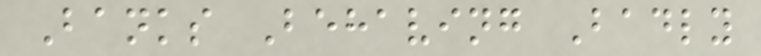Banks Behaving Badly
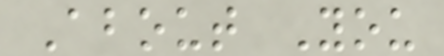About You
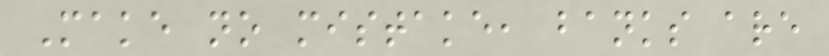Make no mistake, banks are
